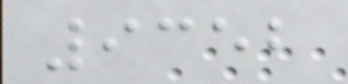9352
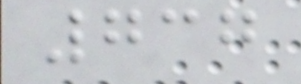737
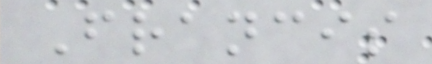Francis
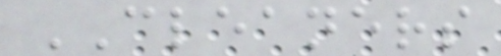CLEANERS
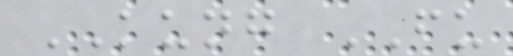KUNG FU
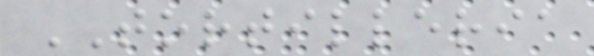TORTILLERIA
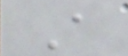A
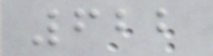622
